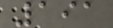191
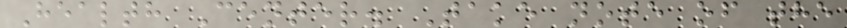Health Center. Take note of the
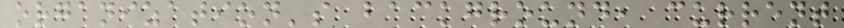organization's background, current
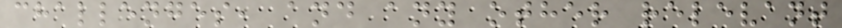challenges, and any other relevant
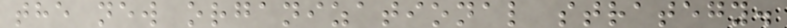the new organizational strategy.
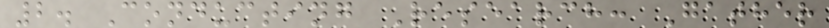2. Conducting Research: Gather
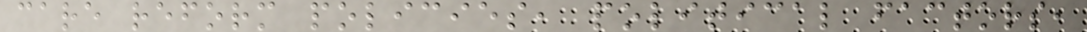care reform policies, political factors,
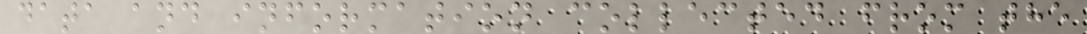data and information collected from the
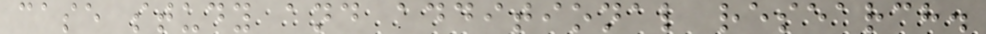case study and additional research.
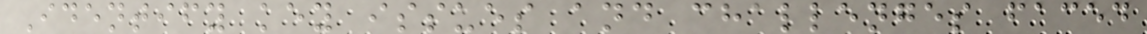Identify key issues and challenges faced
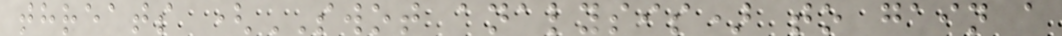threats (SWOT analysis) to gain a
